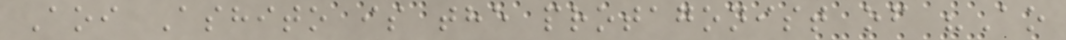Aoi Ashito is the protagonist of "Ao
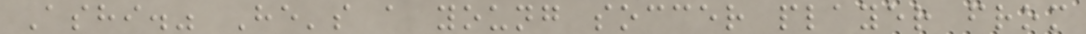Ashi." He's a young soccer player from
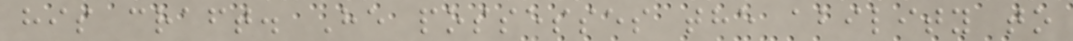his craft. He possesses the ability to
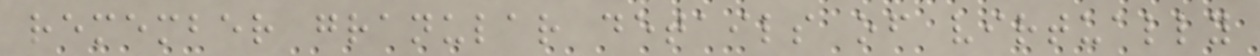remember granular details of virtually
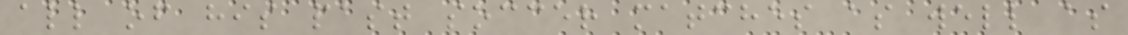all of his past soccer matches as well as
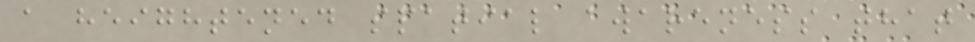a heightened spatial awareness that
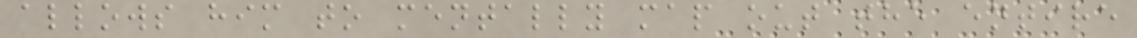allows him to mentally map out the entire
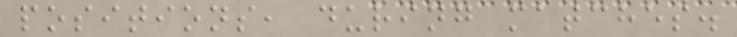positions, during matches.
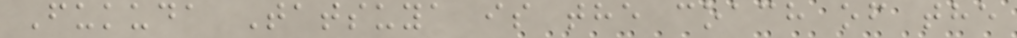Fukuda Tatsuya is the coach of the
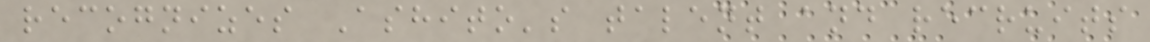recognizes Ashito's talent and recruits
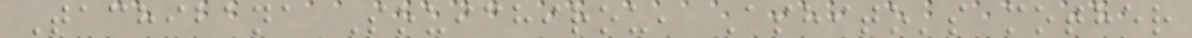Tachibana Souichirou, Ashito's mother
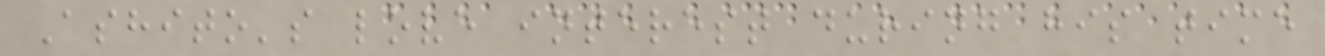Ashito's love interest during his time
